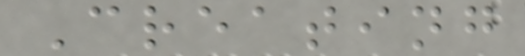Creating
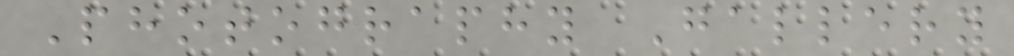Photography Gallery
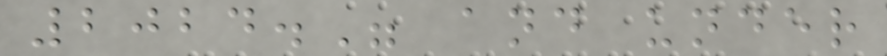2024." and under
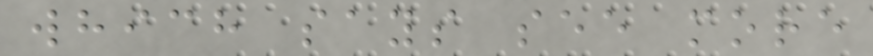which says see more
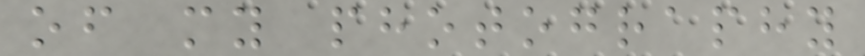of my photography
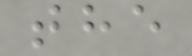the
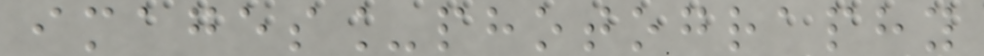images_photography
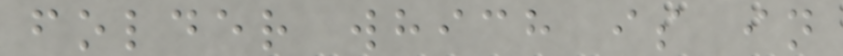folder which is in
